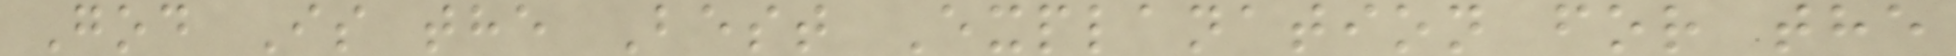God Is the Best Explanation for the
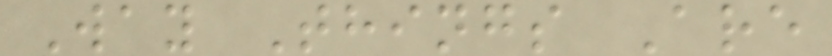Way Things Are
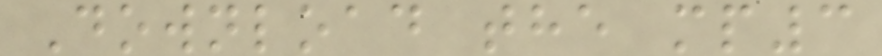Download the mp3
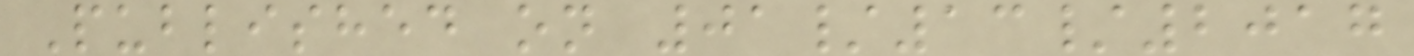Published on 01/13/2017
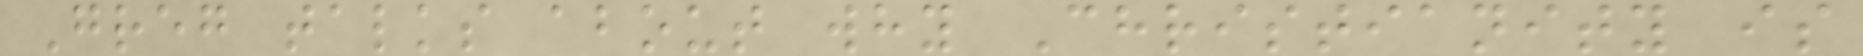Greg talks about why Christianity is
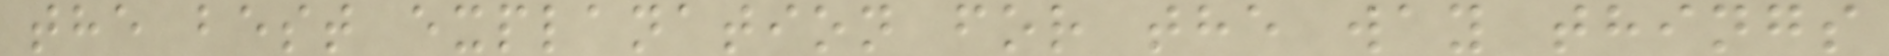the best explanation for the way things
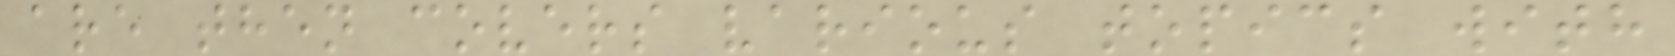are then covers various topics with
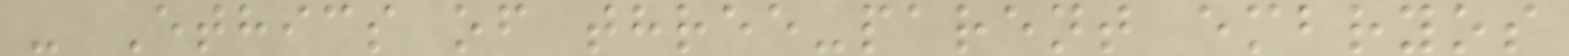- Ethics of three-parent embryos
